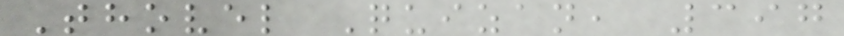Thovel Quizan, 397
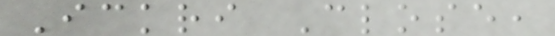Ickri Close,
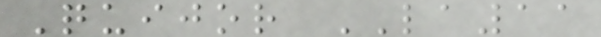Quijor LA11
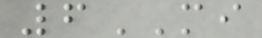6MI
